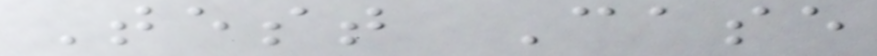Test Case
